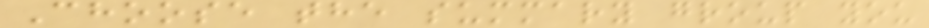Choose the summary group you
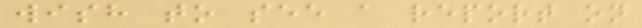wish to see a report on
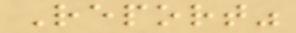Report"
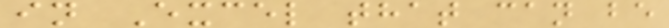in Excel that can be
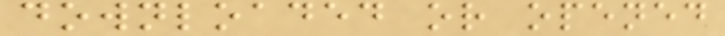downloaded or opened
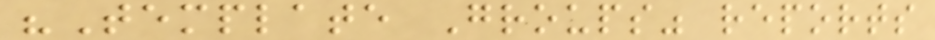"Template Groups" reports
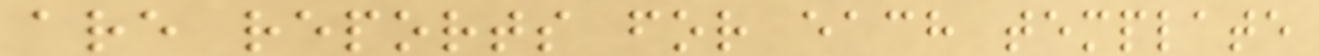are reports for each template
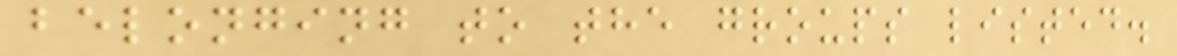belonging to the groups listed.
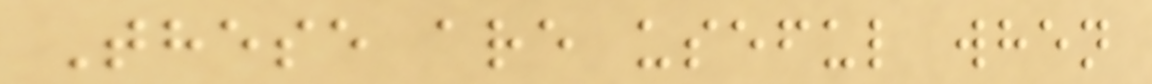These are useful when
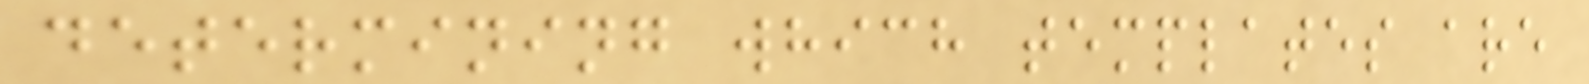determining which templates are
